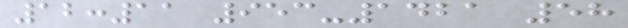12:11 953-1421 58
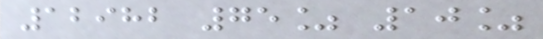12982 75% 10%
